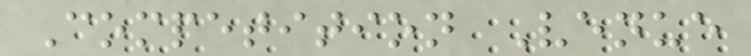Competition Venue
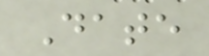Date
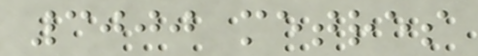3000 metres
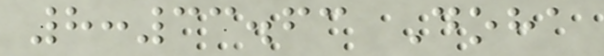8:33.63 Doha
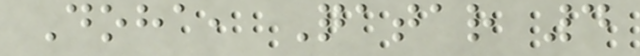Doha, Qatar 4
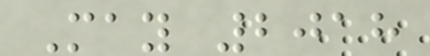May 2018
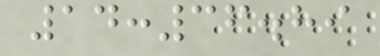14:36.89
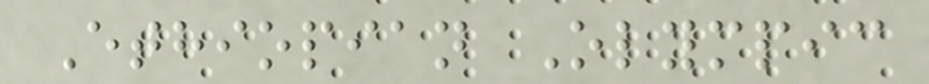Ethiopian Olympic
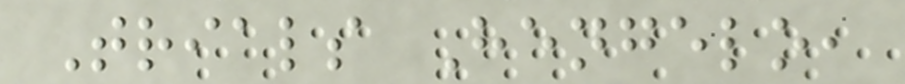Trials Hengelo,
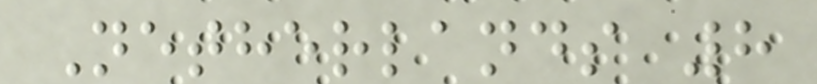Netherlands 8
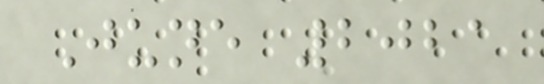June 2021
